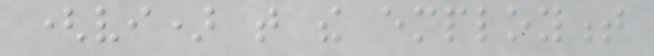(vi) that the employment
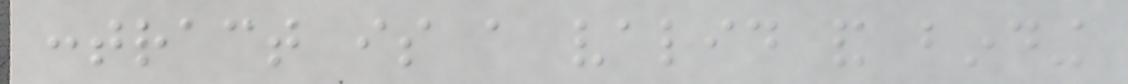contract is a valid and binding
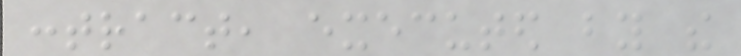contract, executed by the
